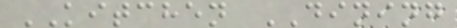KITCHEN DINING
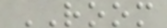ROOM
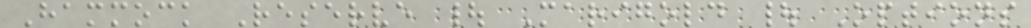Hammock Reserve | Marigold | Options
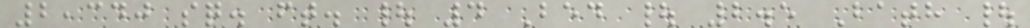2,340 sq. ft. | 4 Bed | 2.5 Bath |
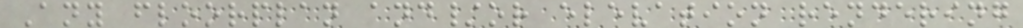Any floorplan and/or elevation rendering
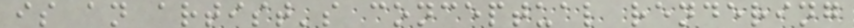is an artist's conceptual rendering
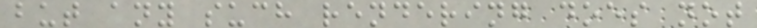but any such rendering does not
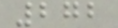272
